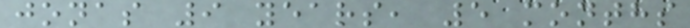jonas 9 years, 5 months
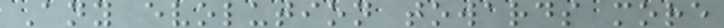Any evolution towards more
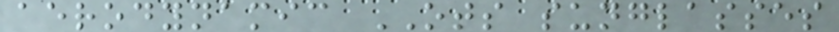aerodynamic OTS sunglasses
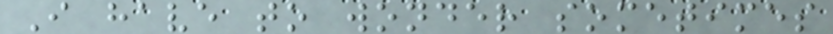I have to wonder sometimes
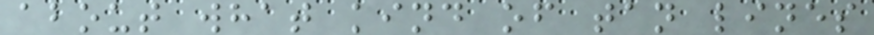about what kind of tan lines
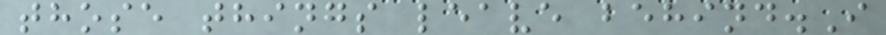those things leave behind.I
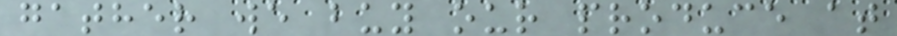gather we buy our produce at
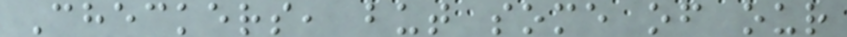Checkers, but some of our
